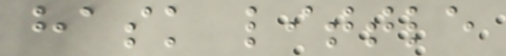hask little
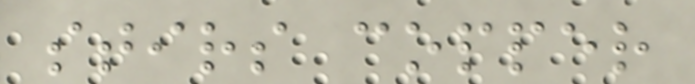stirs copper
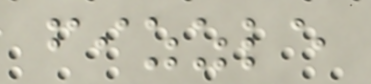fizzle
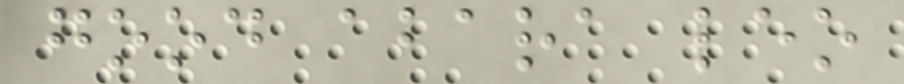good abara leo
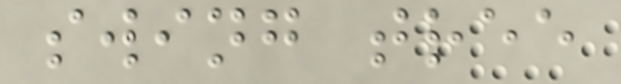swing tree
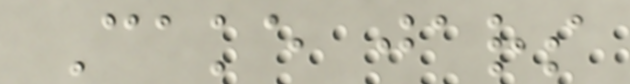Cake jars
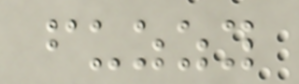fuzzy
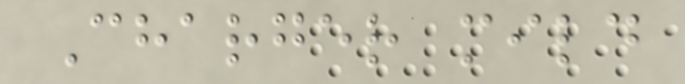Charger mild
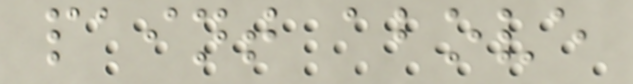paint above
